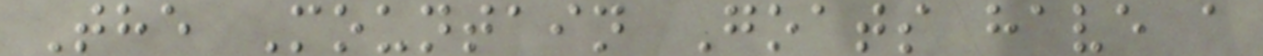The Mountain Goats have a
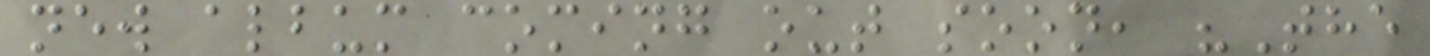new album coming out soon, "The
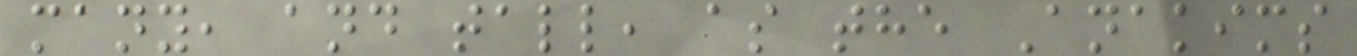many, and tall, as the Anakims
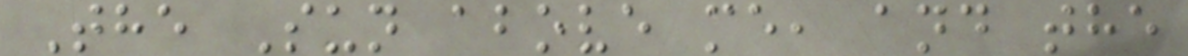The Sun above me, and the
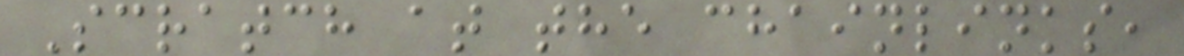Scratch at the chainlinks,
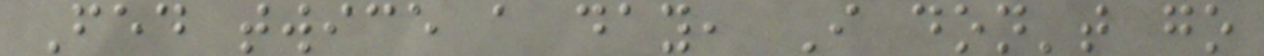Fed twice a day, I don't go
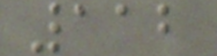112
